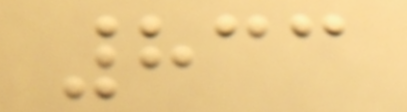833
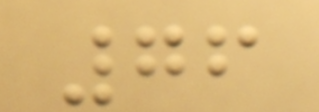76
